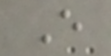E
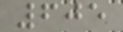605
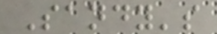Sandy's
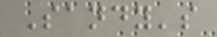Sandy's
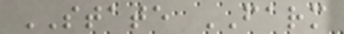STATE FARM
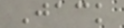Jack
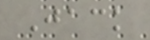Jack
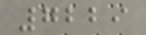7229
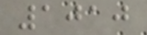1010
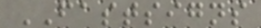FASTSIGNS
